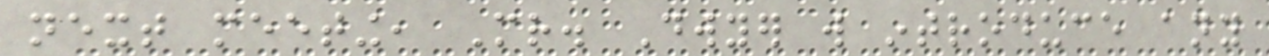next meeting, Mr. Dwyer will introduce any
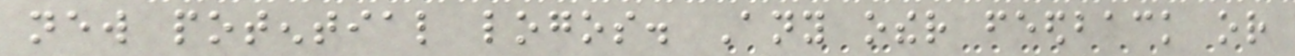new potential logos. Any other feedback or
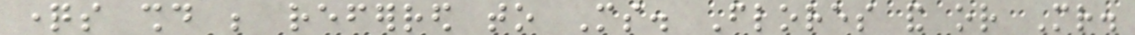questions should be referred to Ms. Flores and or Mr.
